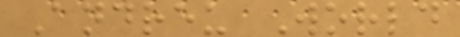Andreu World
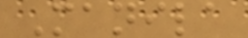Manila
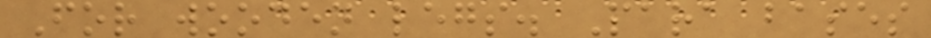For wooden legs. Para bases
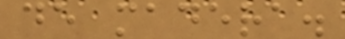de madera.
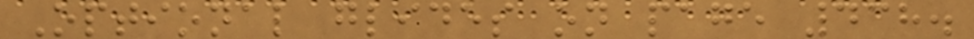Optional glides on page 438.
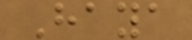Haya
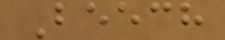Beech
